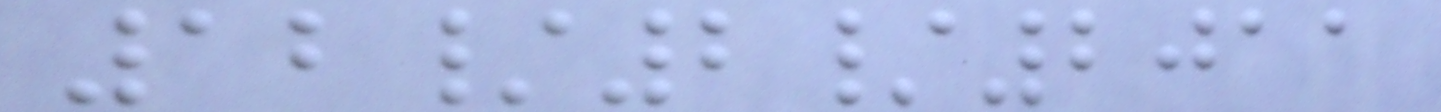12/2/2011
